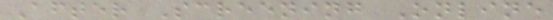After Screening Online
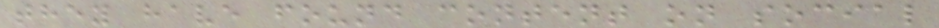they have found content on social
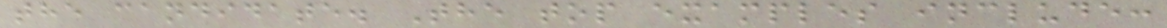the candidate. The top examples include:
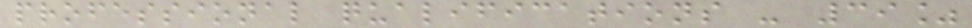professional qualifications - 39%
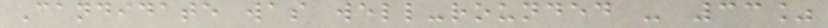Candidate was well-rounded - 33%
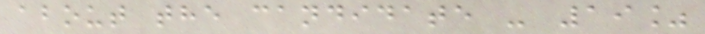about the candidate - 19%
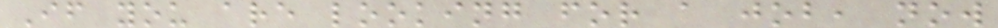If you are looking for a job, now
